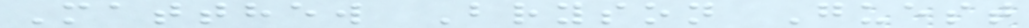Matthew Bryson Guest
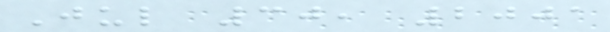Jul 30, 2001
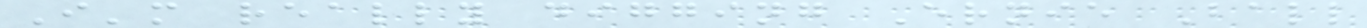I'm really digging Ernie Ball
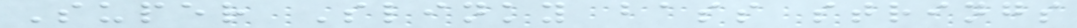Super Slinky bass strings
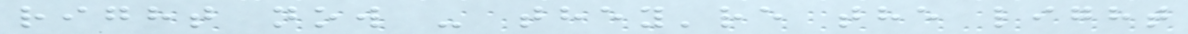right now - they're the light
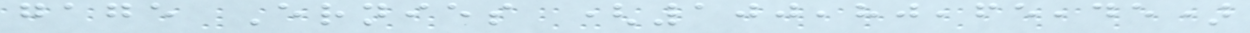gage Ernies (100,80,65,45)
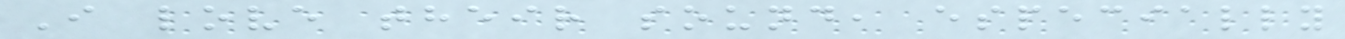I love their sound, especially
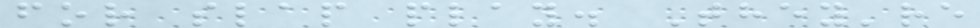for slap play. They're
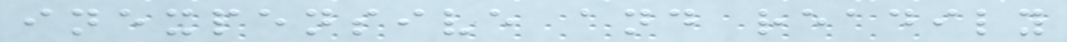inexpensive and readily
